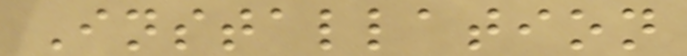Installation
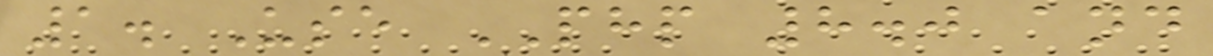1. Use PHP 8.0 and
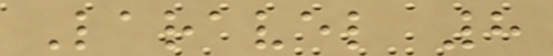Laravel 8
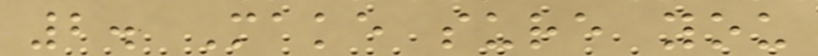2. Make sure you
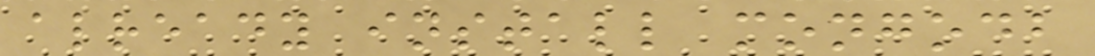already install mongodb
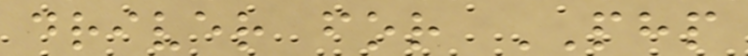driver for PHP
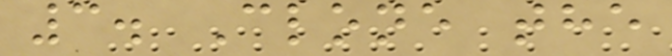3. Clone the
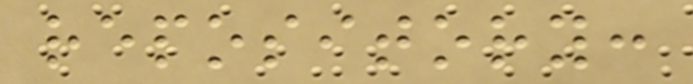repository:
